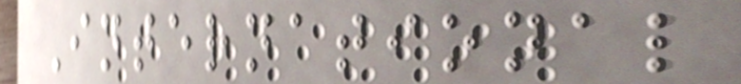International
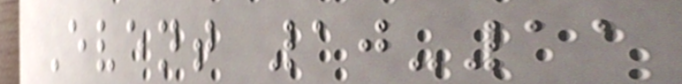Event 10-11
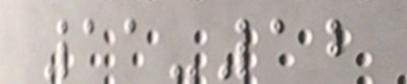11-12
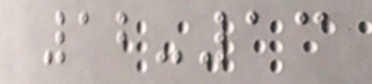12-13
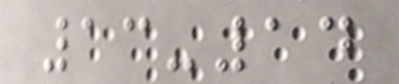13-14
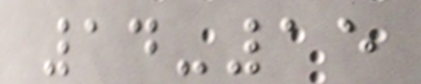14-15
